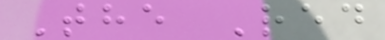The Red
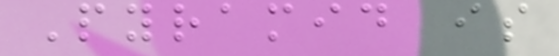Pyramid is
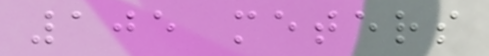105 meters
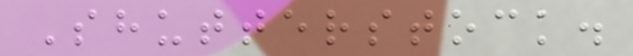Shutterstock.
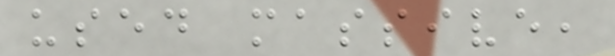used massive,
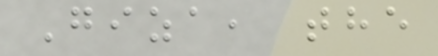Giza, the
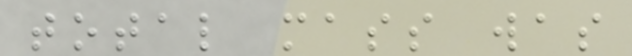total mass was
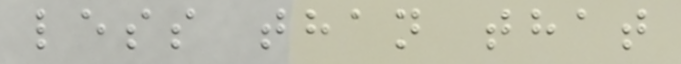less than that
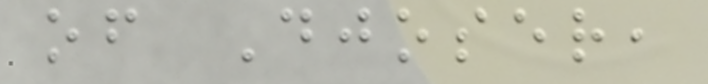of Djoser,
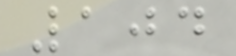104
